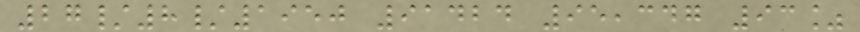27/8/1950 91424 95,347 93%
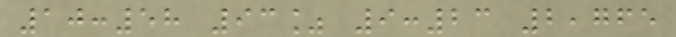10:58 93% 9:23 2,765
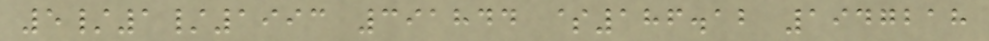5/1/1993 391844 $186.12 1947218
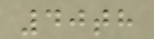40th
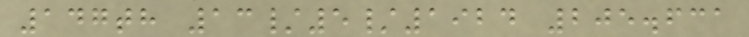147th 13/5/1924 205.631
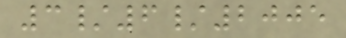3/6/2005
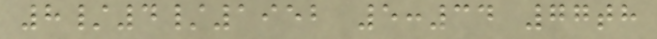8/4/1952 5:34 77th
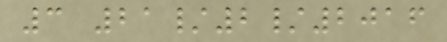3 21/2/2016
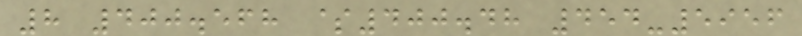8 400.568 $400.48 454-5956
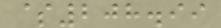$208.99
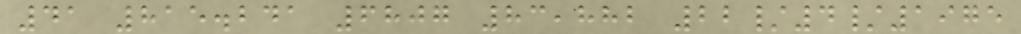41 815.241 6807 83,882 22/4/1975
